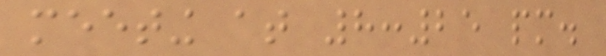meeting at 8:25 pm.
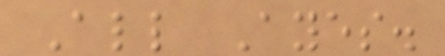All Ayes.
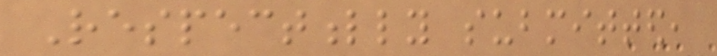Respectfully submitted,
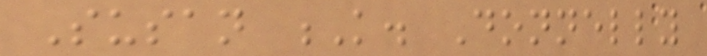Susan K. Donnelly
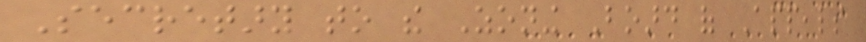Secretary to the Zoning Board of Appeals
